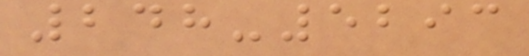248-5293
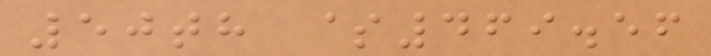50th $469.56
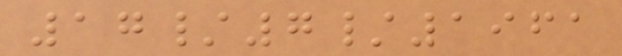17/7/1961
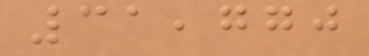31,770
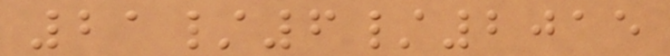21/6/2015
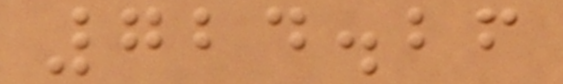724.26
